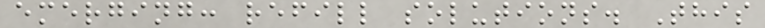emerging: refill solutions. This
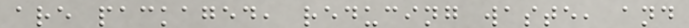are packaged, reducing waste, and
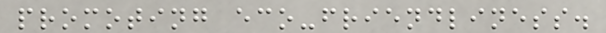promoting eco-friendliness.
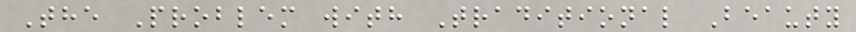The Problem with Traditional Beauty
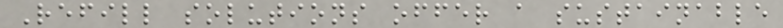Refill solutions offer a sustainable
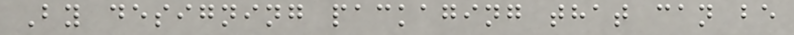By designing packaging that can be
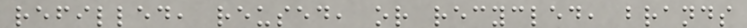refilled, reused, or recycled, brands
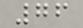76
